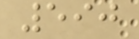590
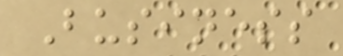Business
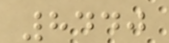8440
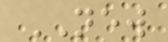NEW
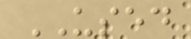USED
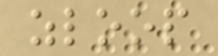zloop
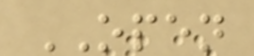OPEN
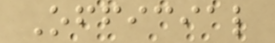Official
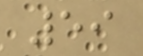59
